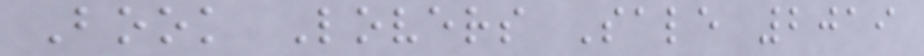Book Lovers Sale 2019
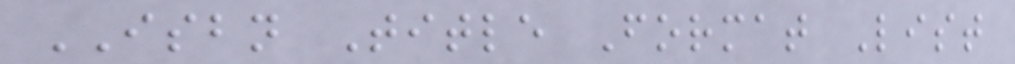ISBN Title Format List
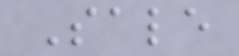Sale
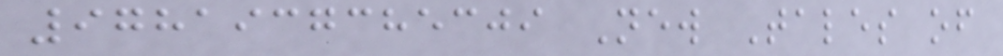9781937385309 New Tales of
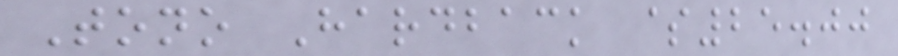Tono Hardback $25.00
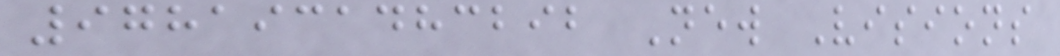9781931483292 New Visions
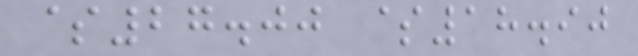$27.00 $18.90
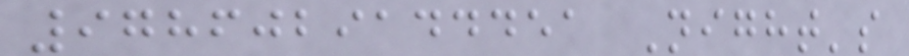9786029144451 Night's
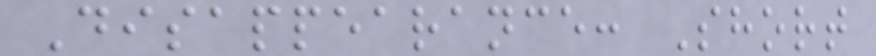Disappearance: Short
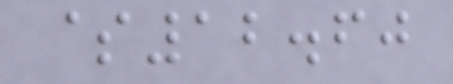$12.60
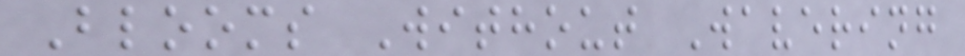Blooms Without Wavering
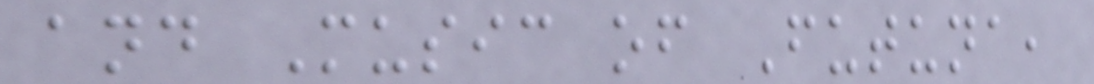and Music of Futuna,
